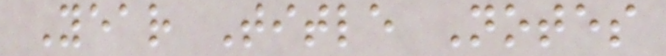Year Title Notes
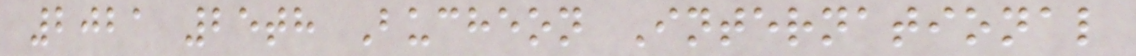2021 25th Bucheon International
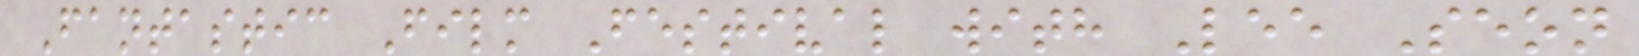Fantastic Film Festival with Lee Seon
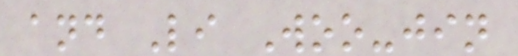and Li Woo-jin
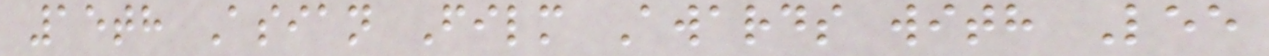15th Asian Film Awards with Lee
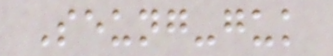Seung-guk
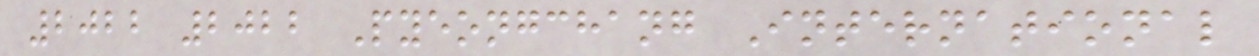2022 2022 Pyeongchang International
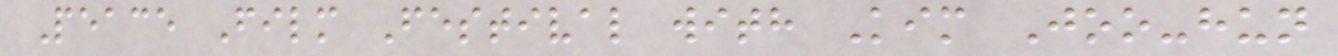Peace Film Festival with Kim Joo-hun
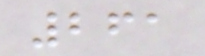261
